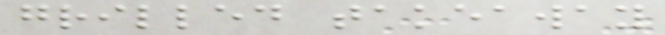grilled takeaway
